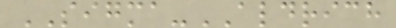SIGMA-ALDRICH
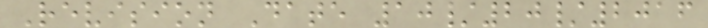Revision Date 10/20/2016
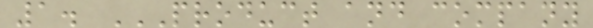1. PRODUCT AND COMPANY
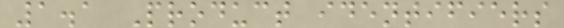1.1 Product identifiers
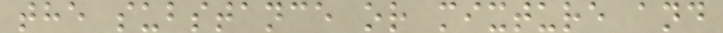the substance or mixture and
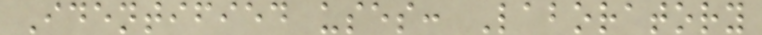Identified uses: Laboratory
